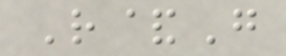R&G
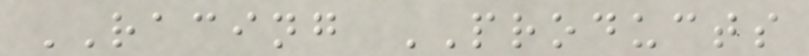RACING PRODUCTS
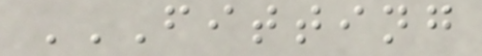FITTING
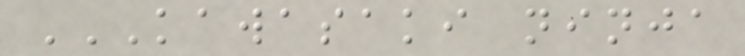KAWASAKI NINJA
